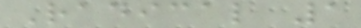Radical 1
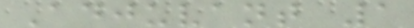Adjuvant 1
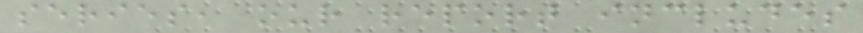series, our report includes
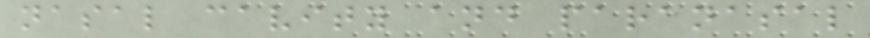nasal cavity and paranasal
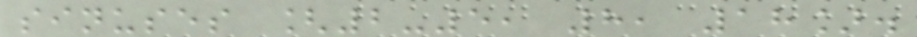sinuses [2-5, 8, 18].
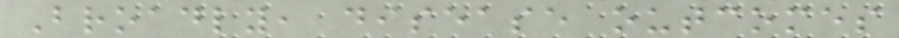Broadly, disease outcomes
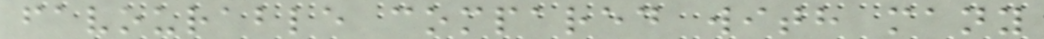favourable compared with many
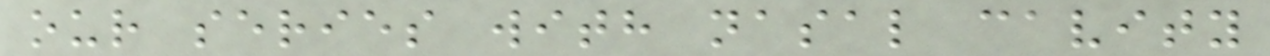our series with nasal cavity
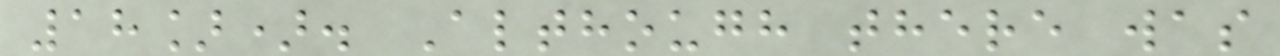18]). Although there was
